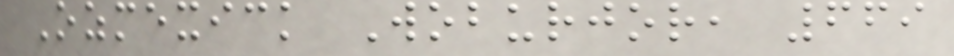Ozmexick Woburjor, 669
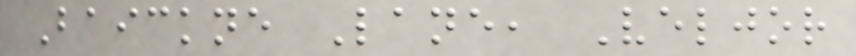Baickne Lane, Veljor
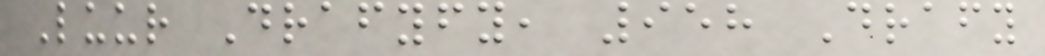Luur Drafyfy, 958 Drafy
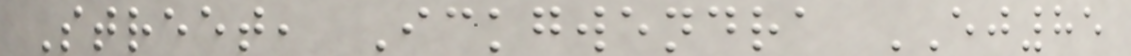Street, Ickgwendra EJ85
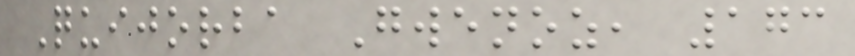Quijorba Gwenoz, 173
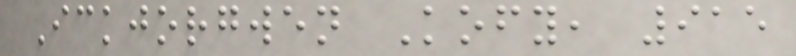Ickjorgwen Kofy, 915
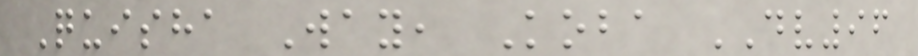Quisha Way, Koba DV96
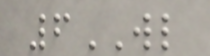6WL
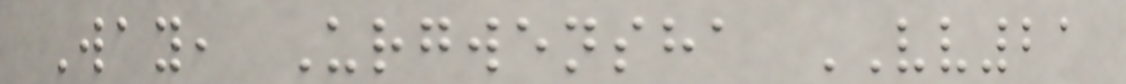Way, Urgwensha VV21
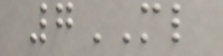7ML
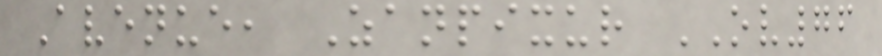Avenue, Zanpixur OV76
